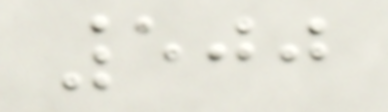500
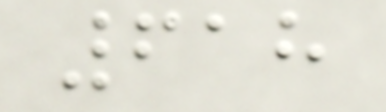618
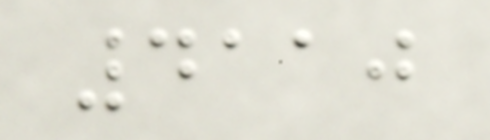4110
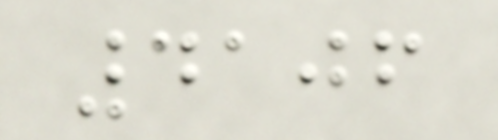4106
